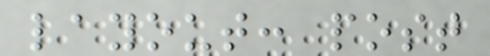layout: post
